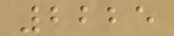2225
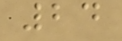24
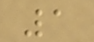1
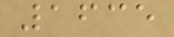1635
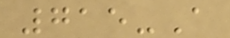715-A
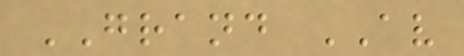GRAND AV
